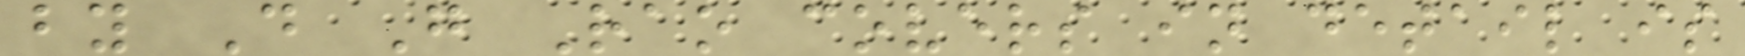by D G Rao covers in detail is
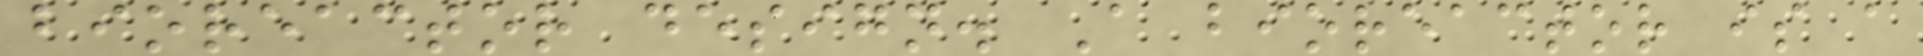bioreactor design. A bioreactor is a
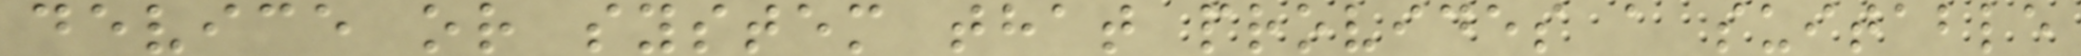device or system that provides a suitable
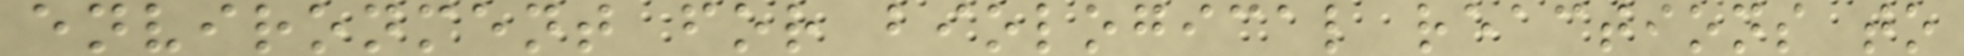environment for biological reactions to
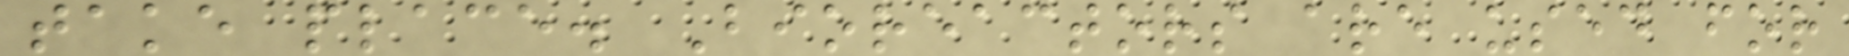take place. Bioreactors are used for
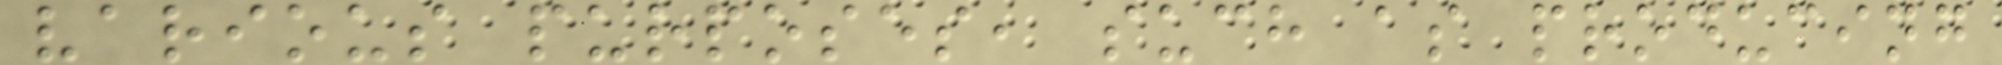various purposes, such as producing
